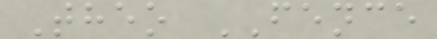Theo FENCE
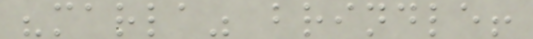"marla" brindle!
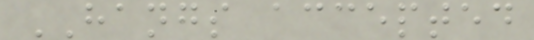HANGS accepted
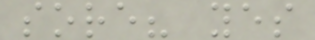sore? yes
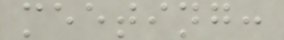meeting:
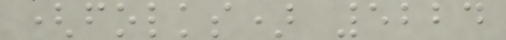(folks) 5224
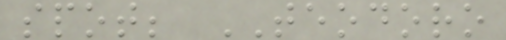spot; TEODORO
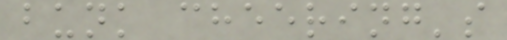bunk cheering's
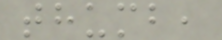thumb,
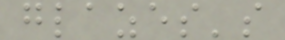glazes's
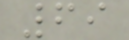69
